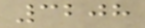3208
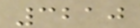3210
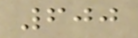600
